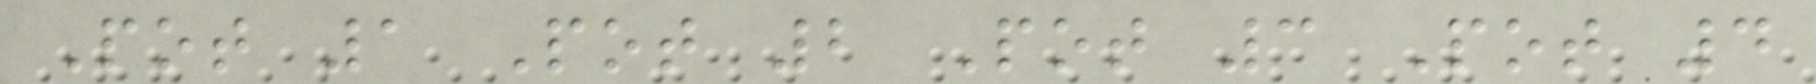Pot 1 Pot 2 Pot 3 Pot 4
